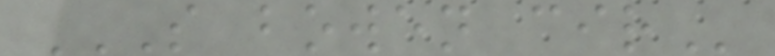S BOWEN CIR
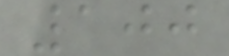100
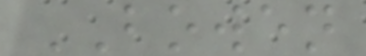BOWEN
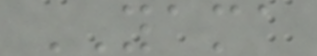YAMA
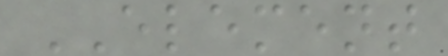ELEMENT
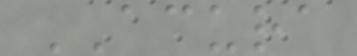ACURA
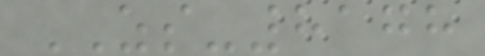ZS-8178
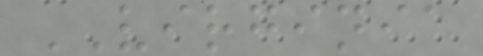VIRGINIA
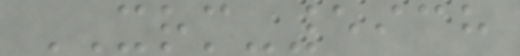XRM-5938
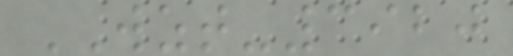WZT-3920
